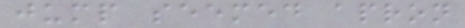jump seemed apron
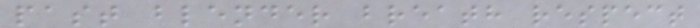past blender breath respect
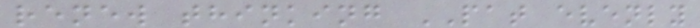renew thinking PAT evenly
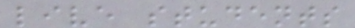live students
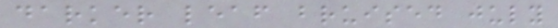darker leaf bruised july
